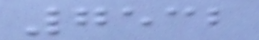7532
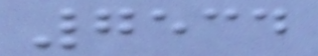7534
